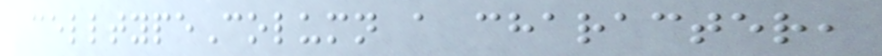celltypeColumn a character,
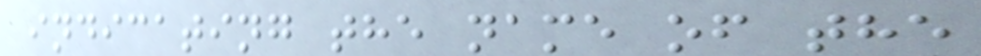indicating the name of the
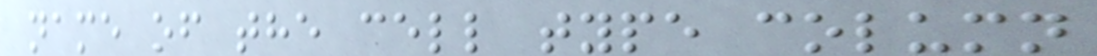name of the cell type column
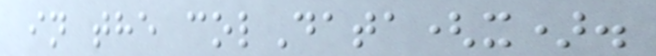in the colData(x).
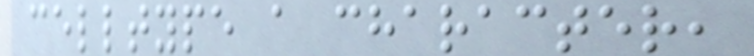celltype a character,
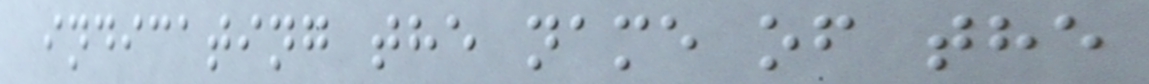indicating the name of the
